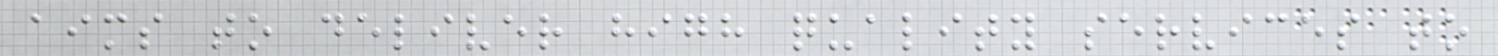aims to deliver high quality services to
